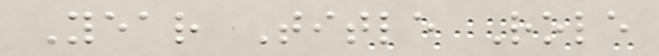Year Title Role
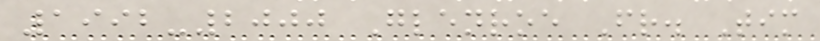1992-2000 Glenroe Fr. Tim
